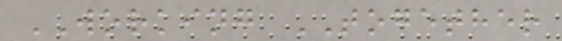WORKING TOGETHER
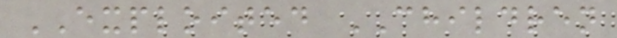EXPLOITED CHILDREN
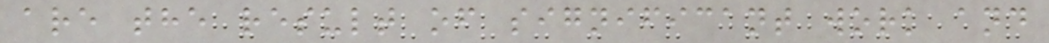are the result of significant work and
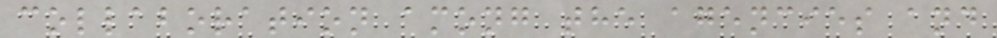collaboration among the agencies and
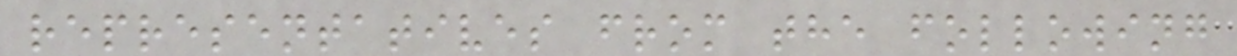representatives from the following
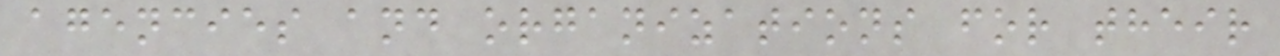agencies and organizations for their
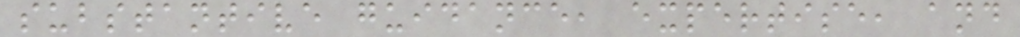substantive guidance, expertise, and
